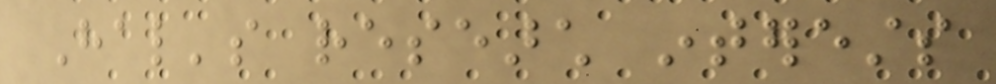Hal's research interests
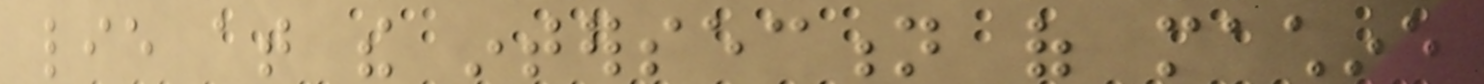lie at the intersection of machine
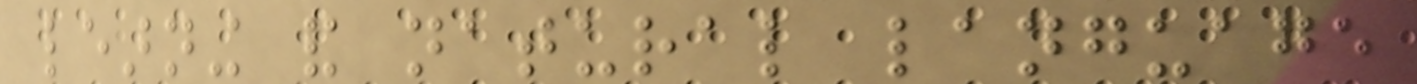learning and natural language
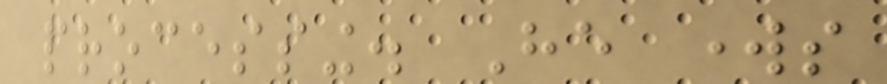processing. He works
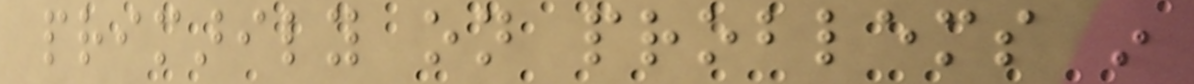primarily on problems in
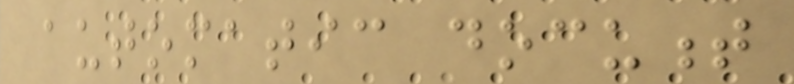automatic document
